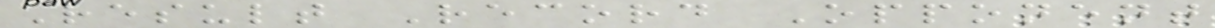Result Record Opponent
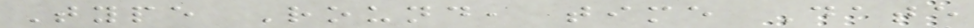Type Round, time Date
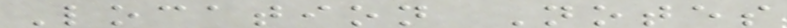Location Notes
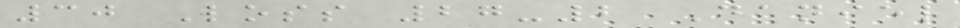30 Loss 27-2 Daniel
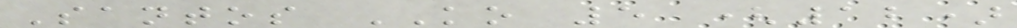Santos KO 5 (12)
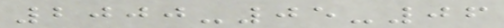2000-05-06
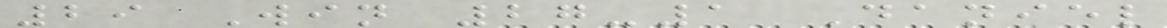29 Win 27-1 Daniel
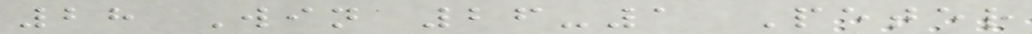28 Win 26-1 Peter
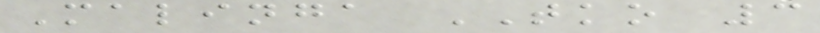Malinga TKO 3
